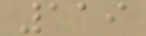119
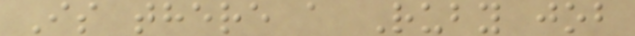Is there a Ruby job
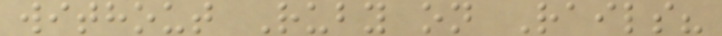without Ruby on Rails?
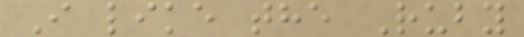I like the Ruby
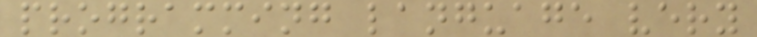programming language very
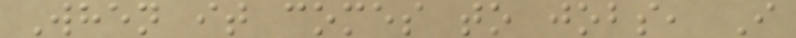When it comes to jobs, I
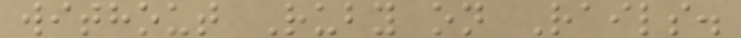without Ruby on Rails.
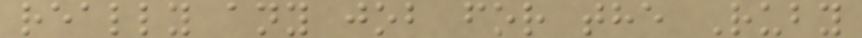really any job for the Ruby
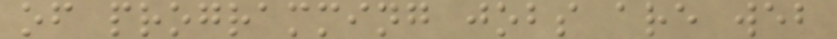of programming jobs are web
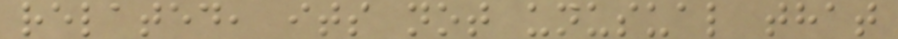related, its not unusual that
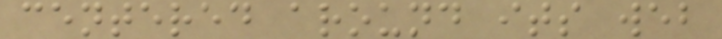centered around its web
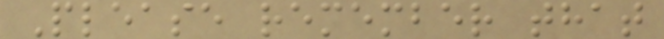Please remember that
